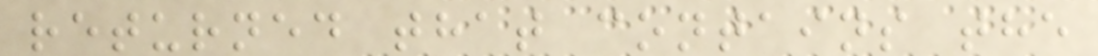returned that contains the
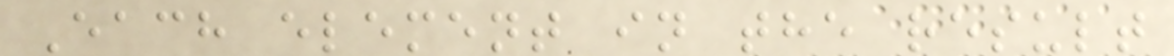Each element in the result
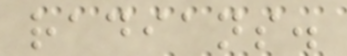radians.
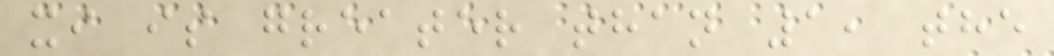xi is greater than 1, the
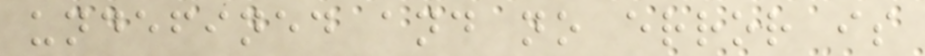undefined and no error is
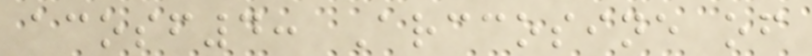acosf4: Arccosine of
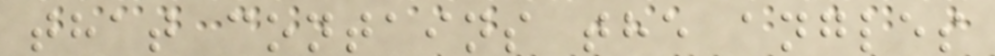that contains the angles
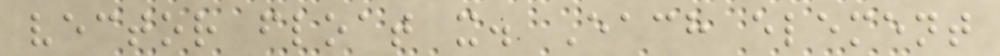vector float x. Each element
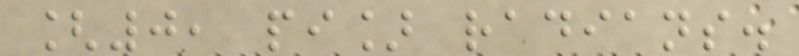[0, pi] radians.
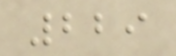229
